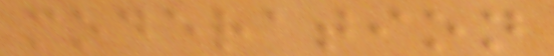moderation
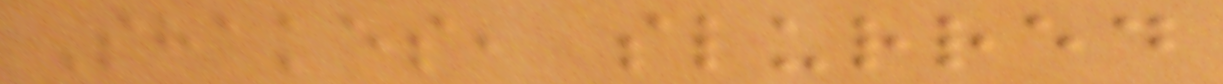Shakes, slurred
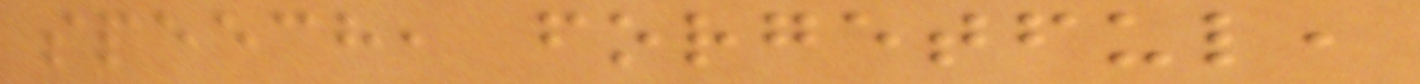speech, forgetful,
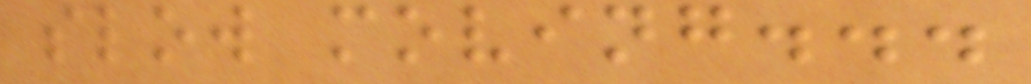slow moving...
